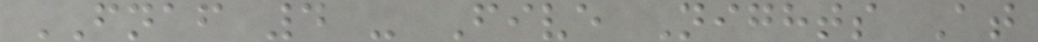FNAF 4 - Five Nights At
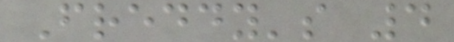Freddy's 4
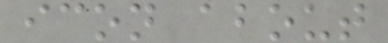icon about
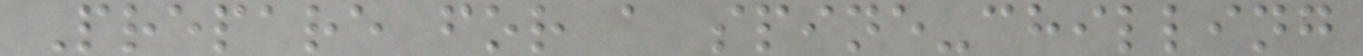Prepare for a spine-chilling
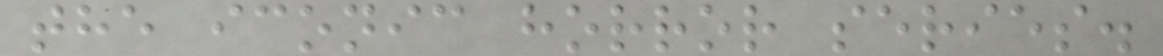the iconic horror series.
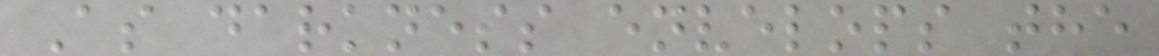As darkness envelops the
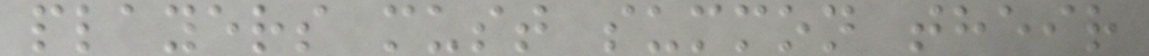players must summon their
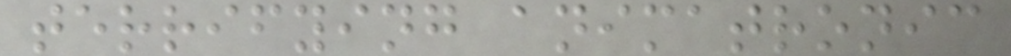terrifying animatronic
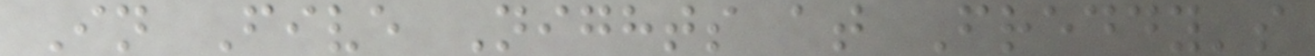In Five Nights at Freddy's
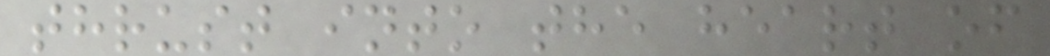thrust into the heart of
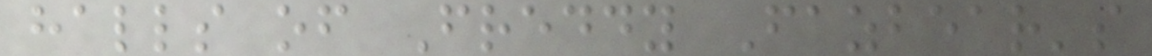halls of Freddy Fazbear's
